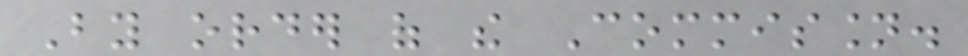By order of the Commission.
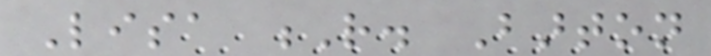Lisa R. Barton
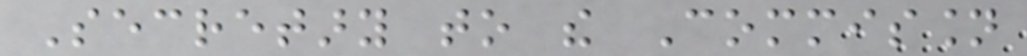Secretary to the Commission
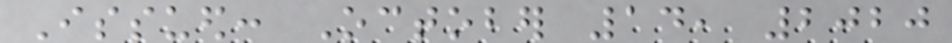Issued: October 14, 2020
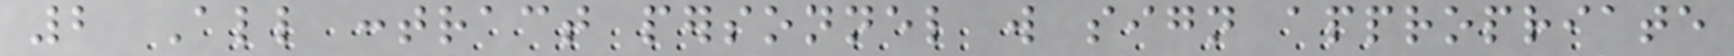2 All contract personnel will sign appropriate
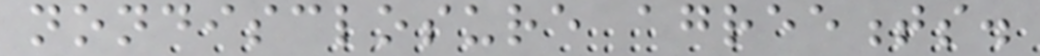nondisclosure agreements.
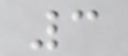3
